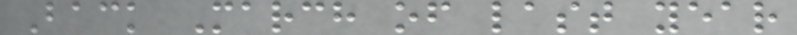Back March of last year
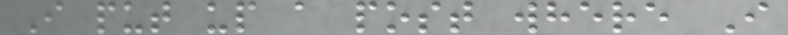I put up a post where I
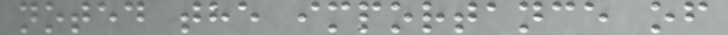noted the importance of
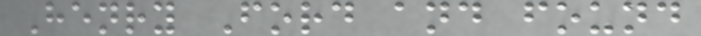Henry Ford and found
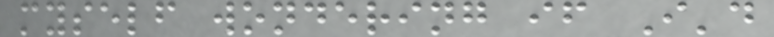myself wondering if I'd
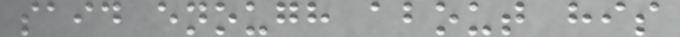said enough about his
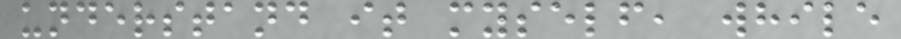understand it myself, while
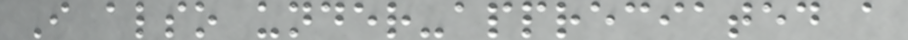I also under-appreciated a
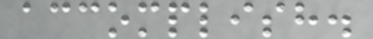accomplish.
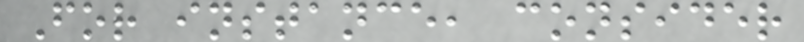For instance, consider
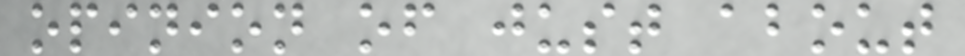opinion of just about
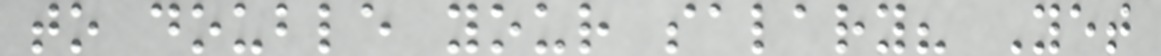to double your salary? Yet
